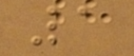1
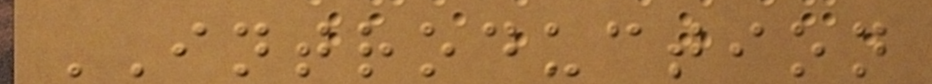INTRODUCTION
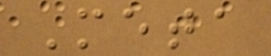Meta
